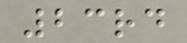23rd
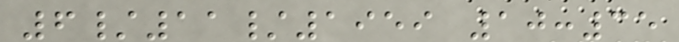6/11/1959 10:35
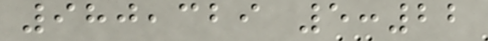980,329 5:22
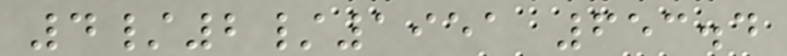4/2/1951 653.4
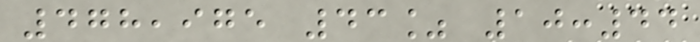478,975 43% 10:44
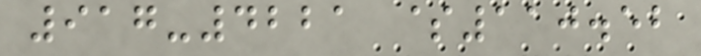917-4221 $110.52
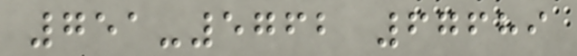751-5762 67689
